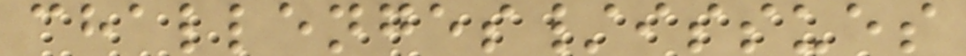challenges/issues
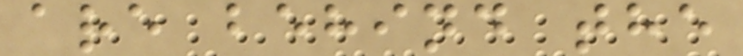are behind the
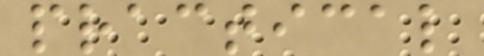practical
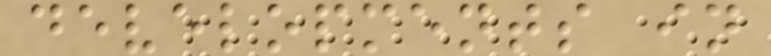developments in
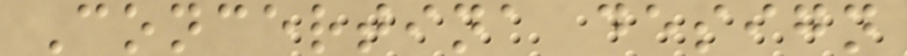Concertina design
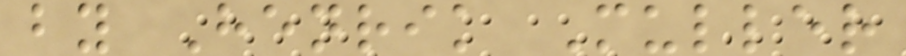by Henrik Muller
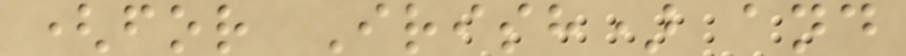(for Irish) and
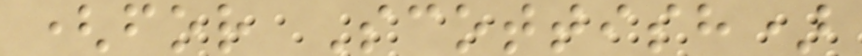(for Scottish)
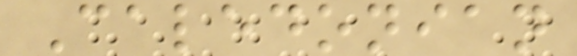Caledonian
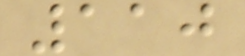110
